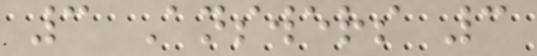3 Answers 3
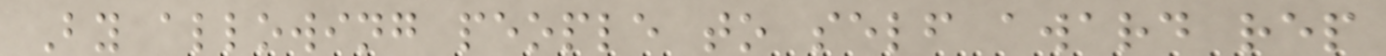By allowing people to self award rep
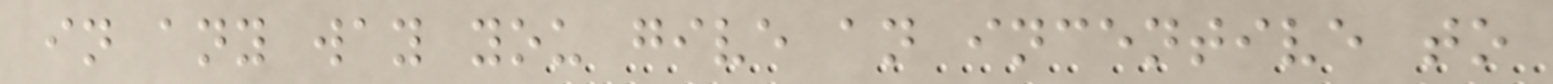in any way you give an incentive to
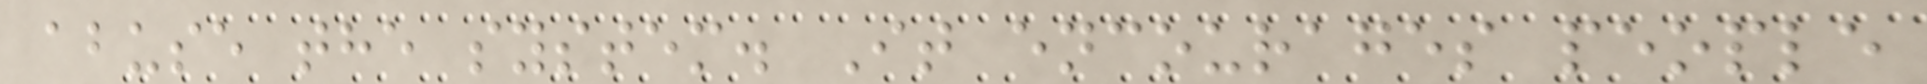abuse the system. It encourages people
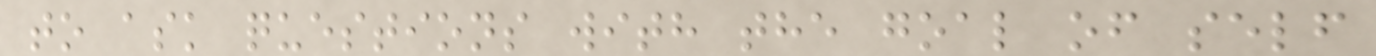to ask questions with the goal of self
